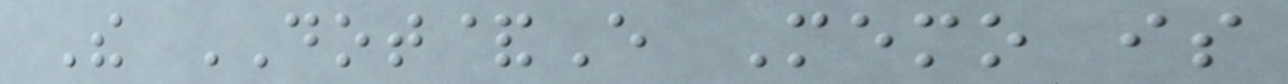The DOT&E Memo is
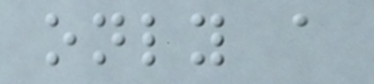only a
